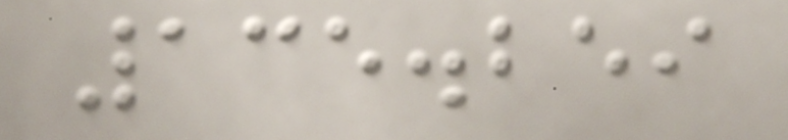135.259
